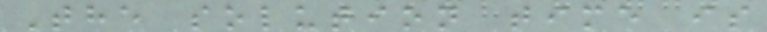The solution time is
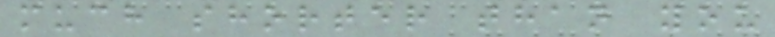much shorter than you
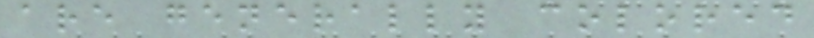are generally colored
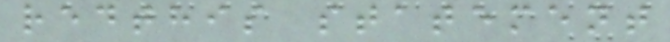redthis statement
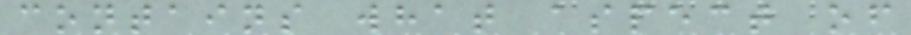contains what aspect of
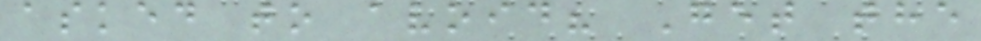asked to avoid? Get the
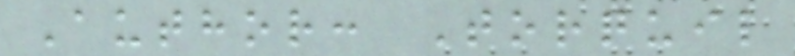Author: Torquil
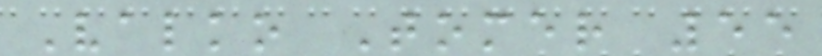Valko Tomer 55
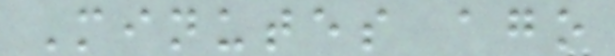Minutes ago
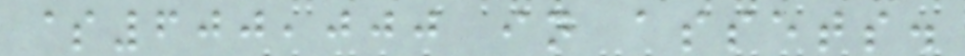$600,000 in assets.
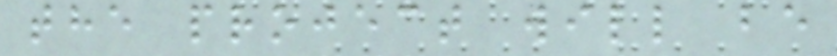the project will be
